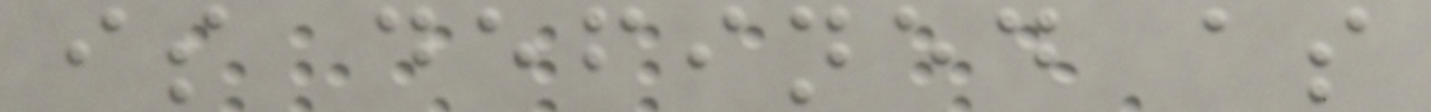is defined as
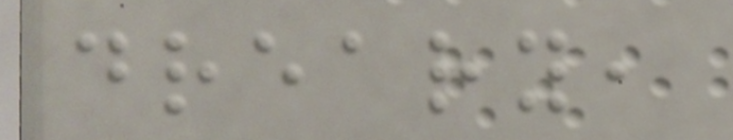dreary,
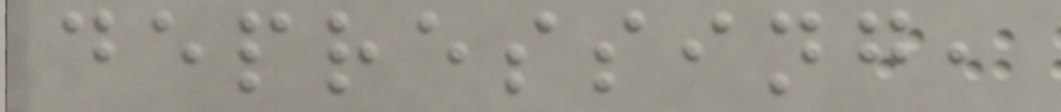depressing,
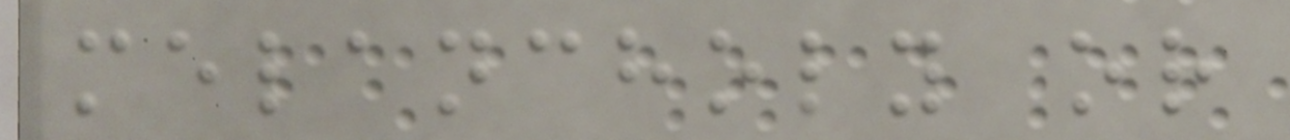melancholy or
